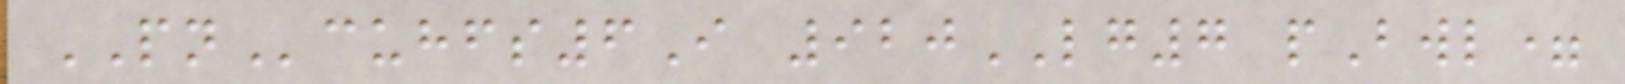PNcuhfs6I 920LG7 pBwl=
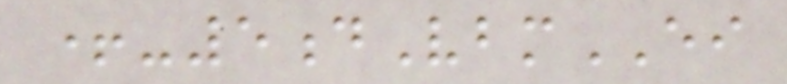+-5dVbmEI
